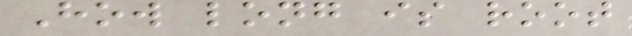How long is root
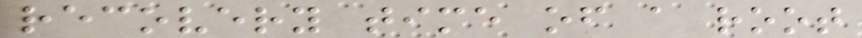recovery time of a root
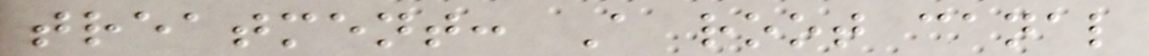treatment: A root canal
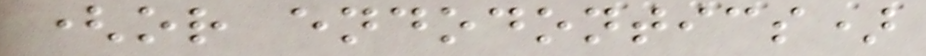(or endodontics)
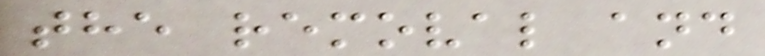the removal and
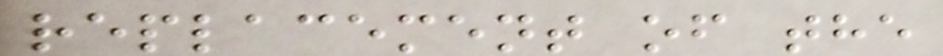replacement of the
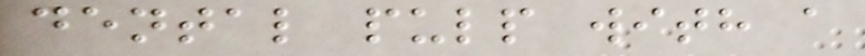dental pulp with a
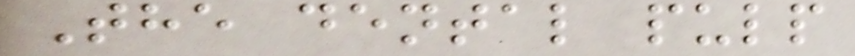The dental pulp
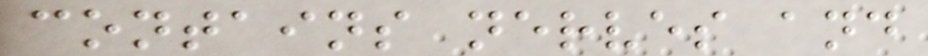contains nerves and
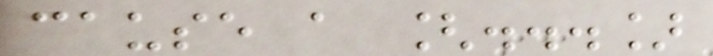cause a [...]
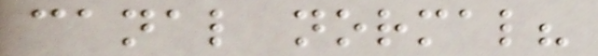canal normal?
